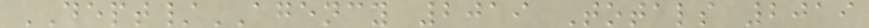DEPT/AGENCY 2019 Totals 2019
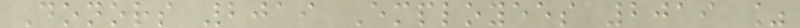Donors 2019 Employees 2019 %
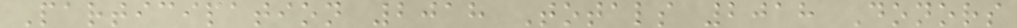Participation 2018 Totals 2018 Donors
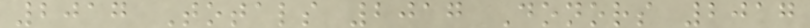2017 Totals 2017 Donors 2017
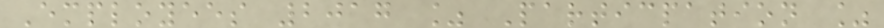Employees 2017 % Particpation %
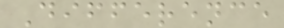Difference
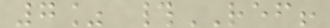7% #REF!
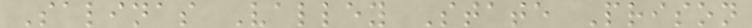Salinas Valley State Prison
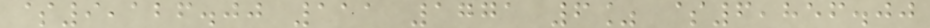$9,126.00 111 1771 6% $6,856.00
